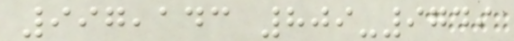997,143 809-9749
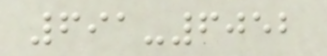691-6052
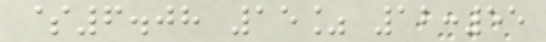$6.08 15% 12:55
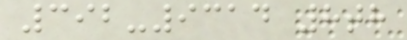392-9314 8th
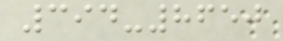394-8650
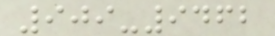909-9462
